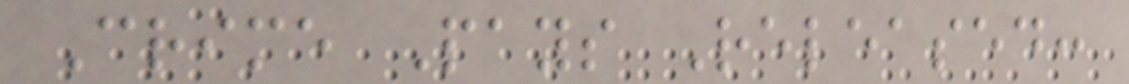Crime Pays Released:
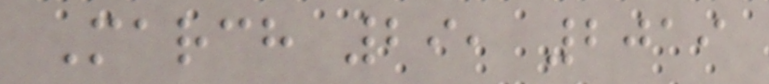March 29, 2019
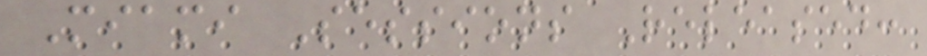Miami Sessions Released:
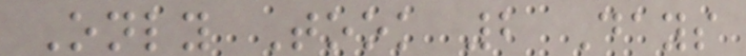Only Took 2 Days
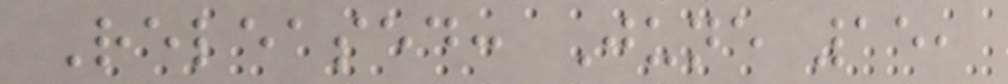Released: June 15,
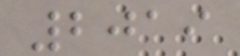2019
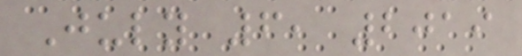July 6, 2019
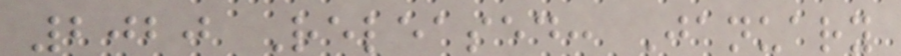2020 Released: January
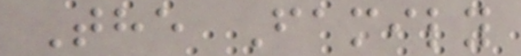The Family
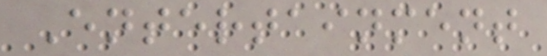Entertainment
